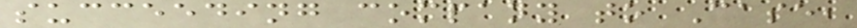succeeding company to Case,
